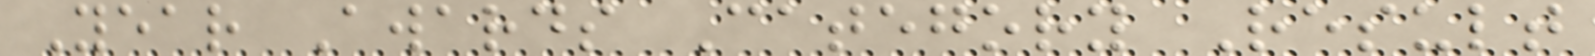Year Awards Category Result
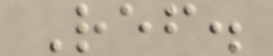Ref.
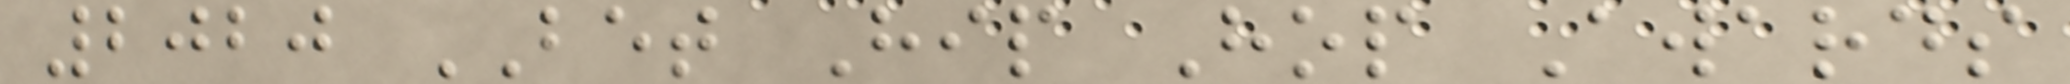2020 BET Hip Hop Awards
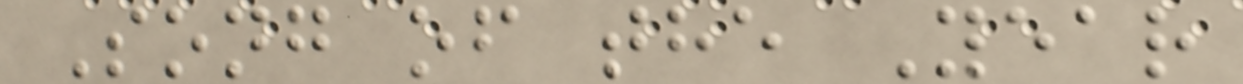Song of the Year
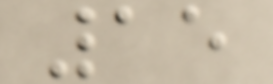15
